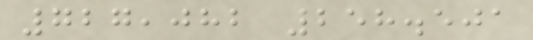727,082 258.501
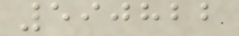590822
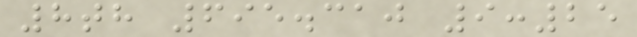8th 695.310 9:25
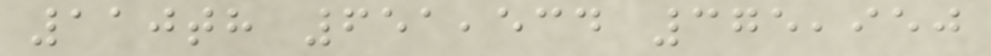110th 651,534 375,950
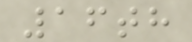16th
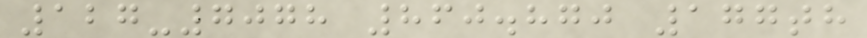127-7078 860.870 177th
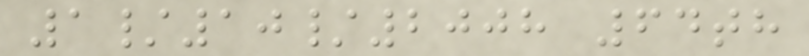1/10/2008 64th
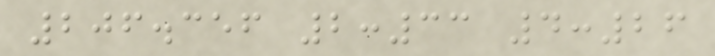206.356 2:33 4:26
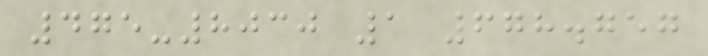475-8030 1 678.757
